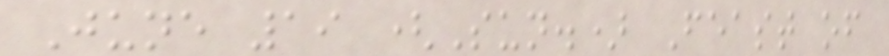June 19 (Sun.) Feast of
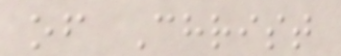of Christ
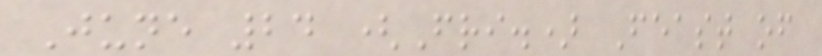June 24 (Fri.) Feast of
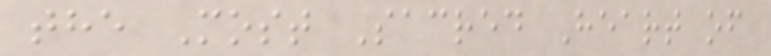the Most Sacred Heart of
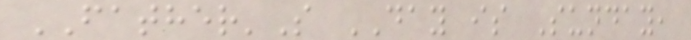FATHER'S DAY is Sunday,
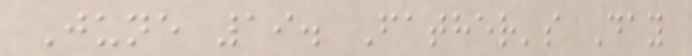June 19. Father's Day
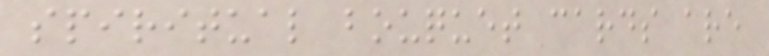spiritual bouquet cards are
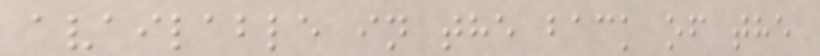available in the back of the
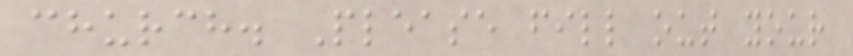church. Please fill out your
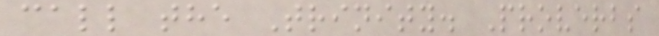call the Trinity. Proverbs
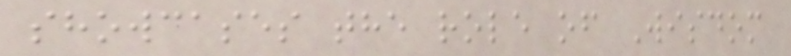showcases the role of Wisdom
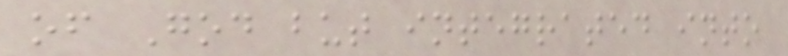of God but integrated into
